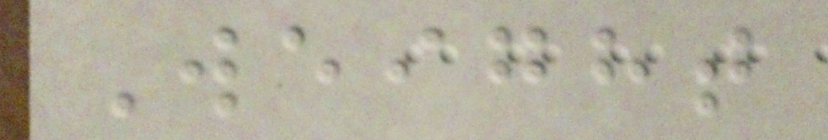Weight
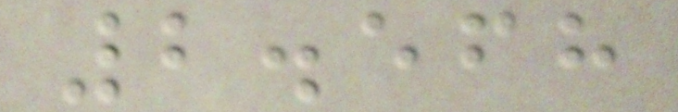2.568
